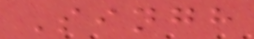Singh
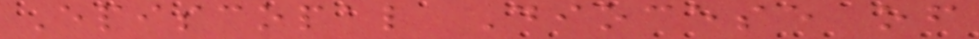Episcopal Diocese of
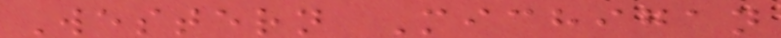Western Michigan
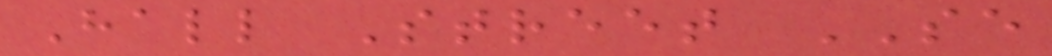Hall Street SE
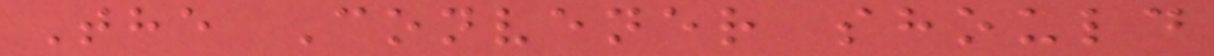The Convener should
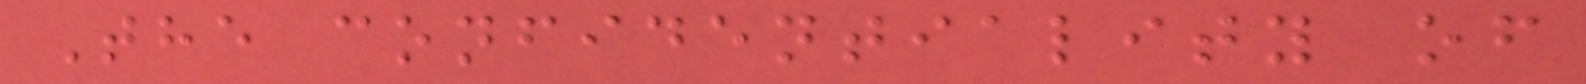The confidentiality of
